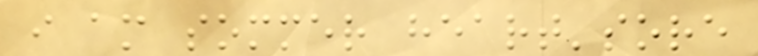i am sommer heart'sore
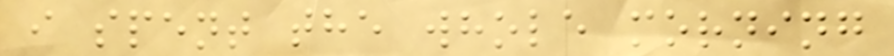i spent the whole morning
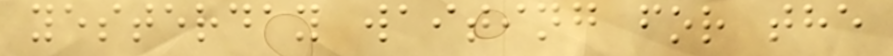yesterday waiting for the
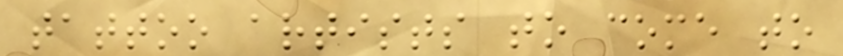tattoo artists to come to
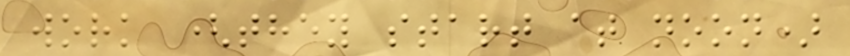work (they start at noon)
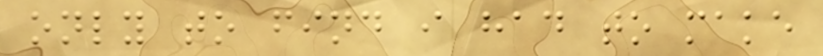only to find i had to make
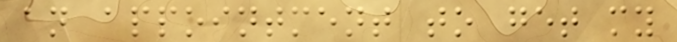an appointment to get my
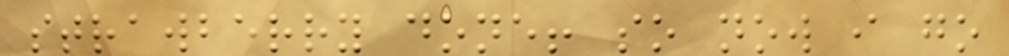strawberry done! so now i go
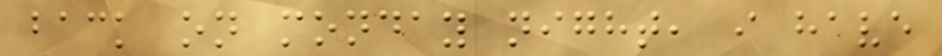back on monday night, i have
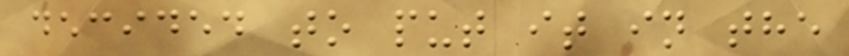decided to put it in the
